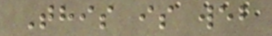This is web
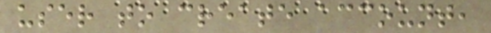user to create account,
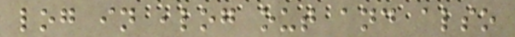log in ,log out and also
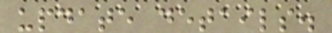update details.
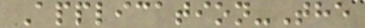Application-The
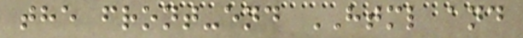the front-end HTML and
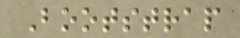Bootstrap
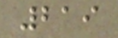219
